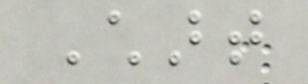Chart
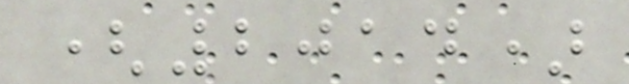(2014)
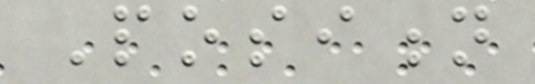Position
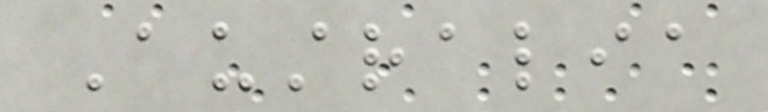Australia
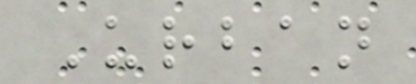Urban
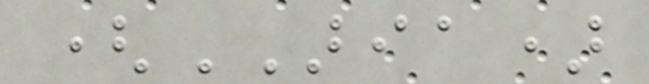(ARIA)
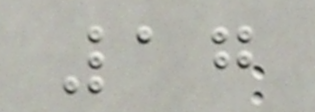17
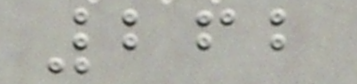262
